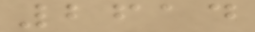2614
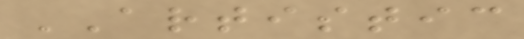ARTISTIC
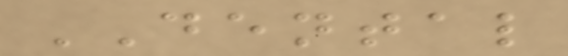DENTAL
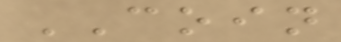COIN
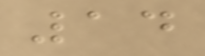14
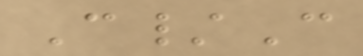C/C
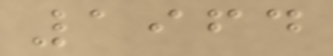1964
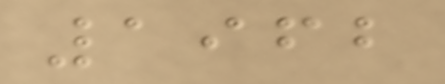1962
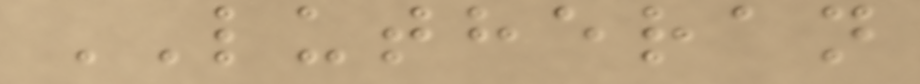LUTHERAN
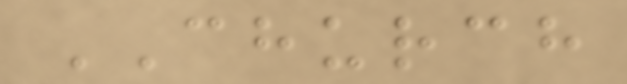CHURCH
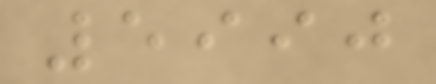5990
